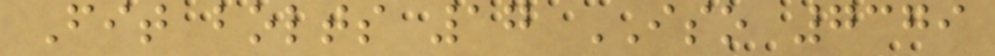Fit bolts 17 ISO 7379
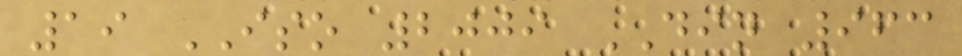19 ISO 2009 DIN 963
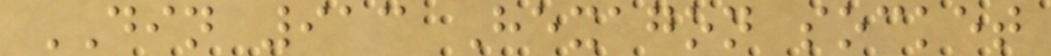DIN 913 Hexagon socket
